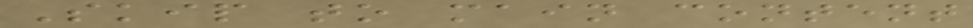Skip to main content
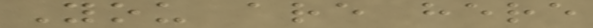You are here
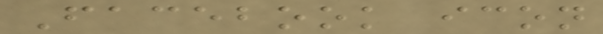Facebook icon
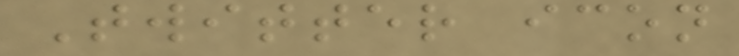Twitter icon
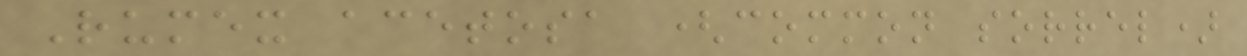Rumex acetosa (common sorrel)
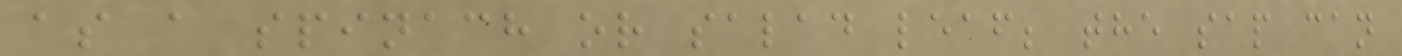as a spinach or salad leaf; the sap can
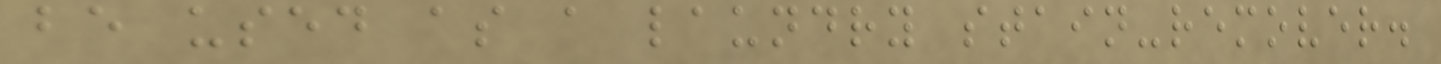be used as a laundry stain-remover.
